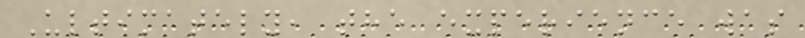Ultimately, the experience was
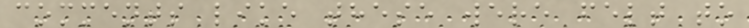comments like these were felt to
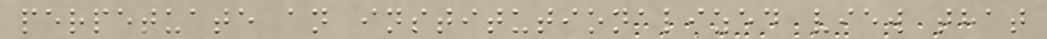perpetuate an institutionalized view that
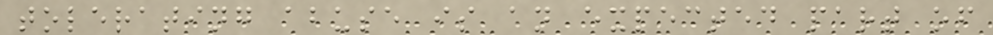tolerating abuse is an expected part of
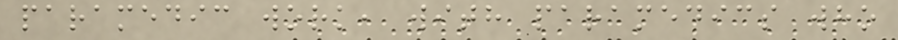paramedic work, with paramedics who
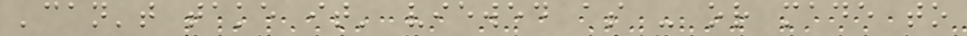'can't take it' viewed as - or made to
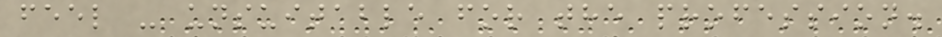feel - unsuitable for the profession.
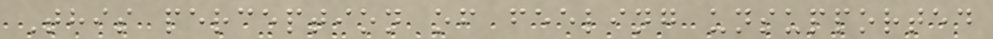This perception of feeling unsupported
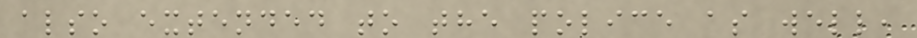also extended to the police as well,
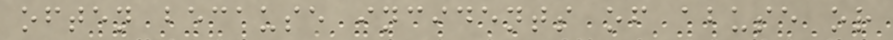often because incidents of abuse or
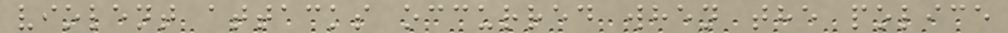violent attacks occurred when the police
